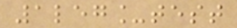1leg_test
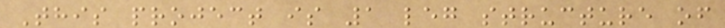This project is 1 leg structure of
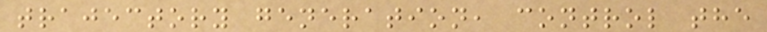trajectory generation, control the
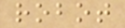robot
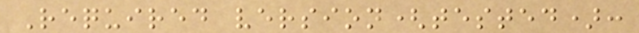Required version(tested):
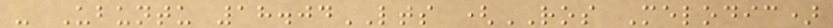- Ubuntu 18.04LTS (ROS Melodic)
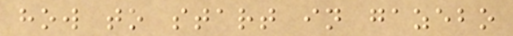how to start in gazebo
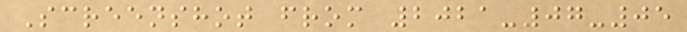Screenshot from 2021-07-05
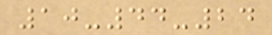10-44-24
